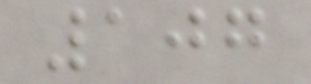107
